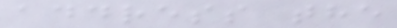address the
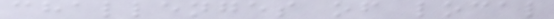challenges of local
